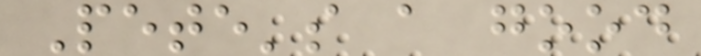Pete's a good
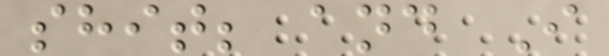shit; and I
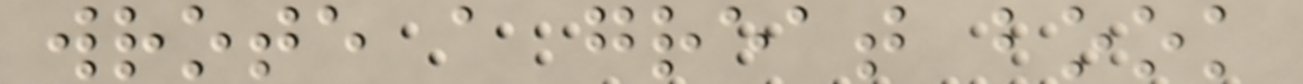wrote a great book
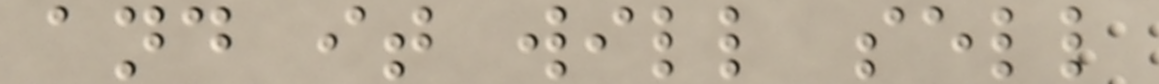and it will sell
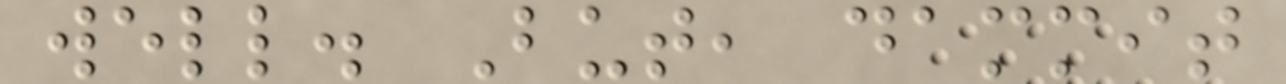well. But, dammit
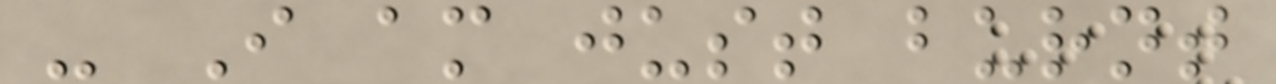- I am just burnt
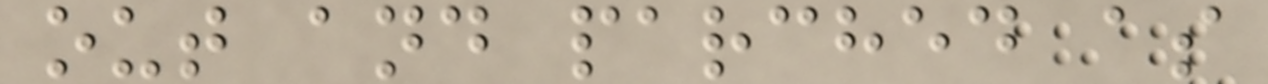out and parched as
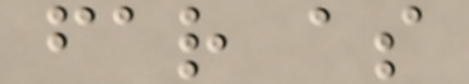far as
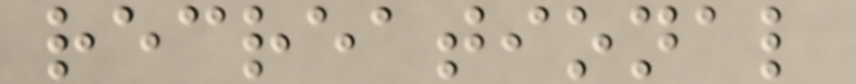recreational
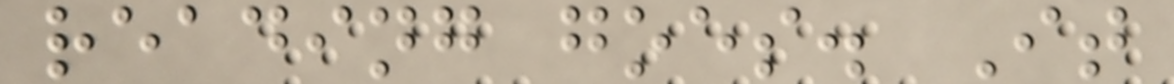reading goes. It
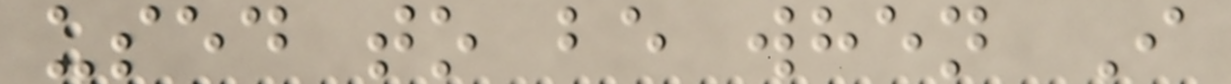used to be when I
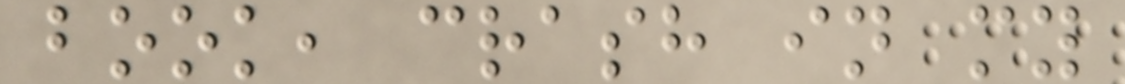book, crash in my
